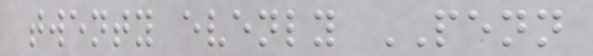twenty evenly PENN
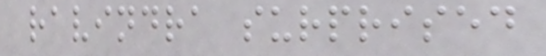ravindra surprised
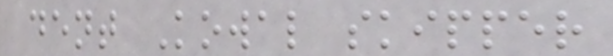dent Kowal skipper
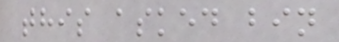this asked bin
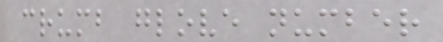crumb glove number
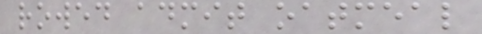rowed admit oatmeal
